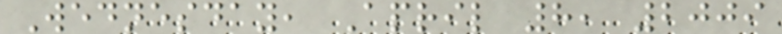Wednesday, April 8, 2009
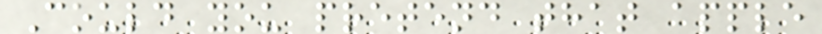Could you pretend that apple
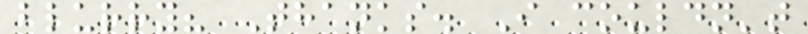blurry? Thanks. I couldn't
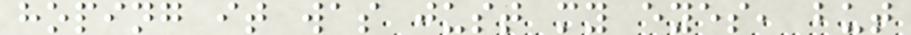hoping it was just my eyes, but
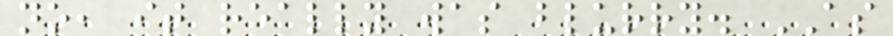no, it really was blurry. AS
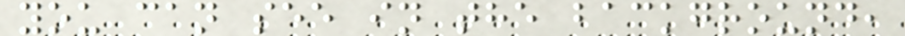you can see in the background,
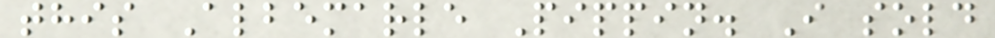this Albemarle Pippin. I sold
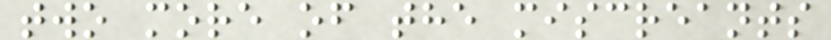two more of the miscreants
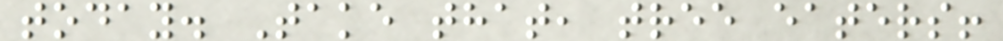today. Take that, tree eaters!
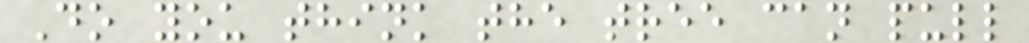Do you think the tree can pull
